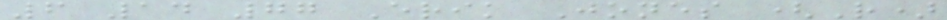6 14 77 Erik Jones (R)
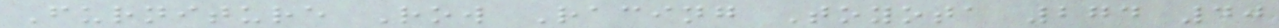Furniture Row Racing Toyota 274 40
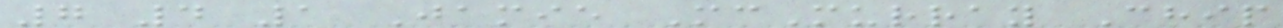7 4 1 Jamie McMurray Chip
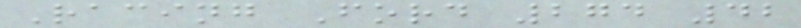Racing Ford 274 42
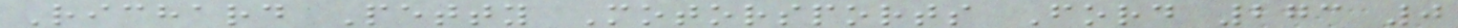Richard Petty Motorsports Ford 273 0
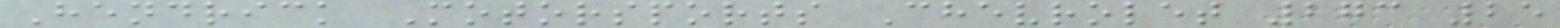Hendrick Motorsports Chevrolet 273 25
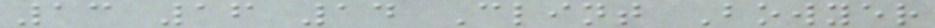13 16 14 Clint Bowyer
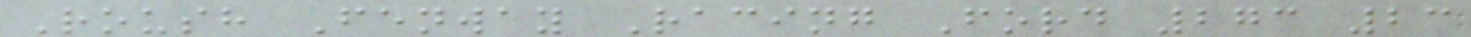Roush Fenway Racing Ford 273 23
